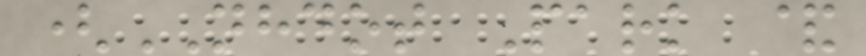(NHDOT Park &
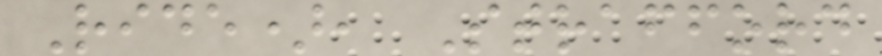Ride), Strafford
